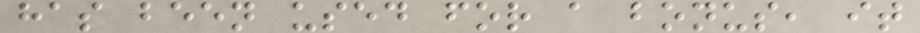has been used for a bonus, it
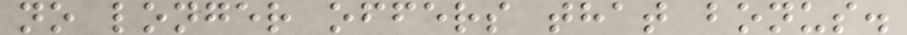no longer offers that bonus.
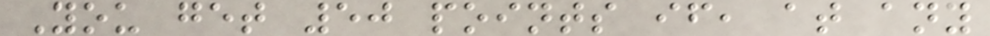You get 50 points if, at any
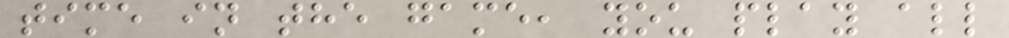time in the game, you play all
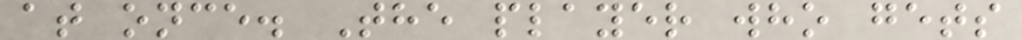at once. The player who gets
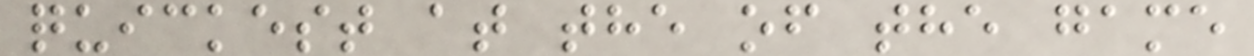quickest at the of the game
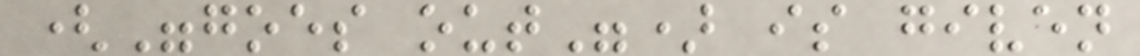("goes out") is given
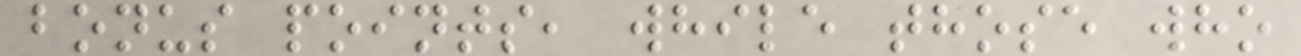bonus points, while those who
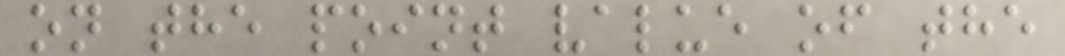on the point value of the
